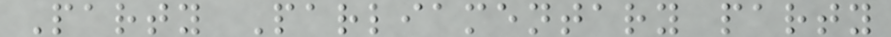Party Parliamentary party
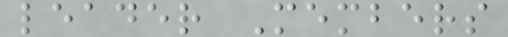leader Members
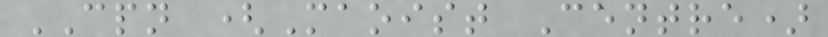CPN (Maoist Centre)
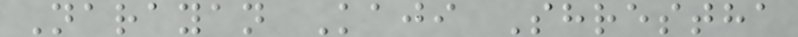Narayan Kaji Shrestha
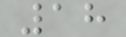18
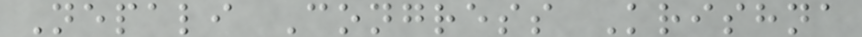Nepali Congress Krishna
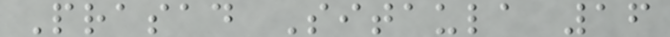Prasad Sitaula 16
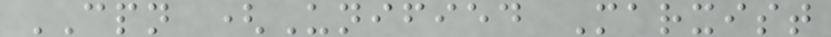CPN (Unified Marxist
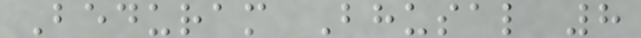Beduram Bhusal 8
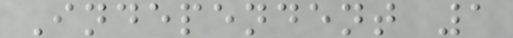Independent 1
